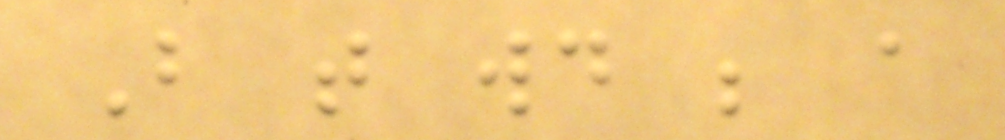But that would be a
